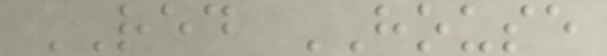RED HOUSE
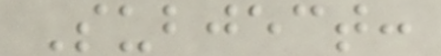Subject:
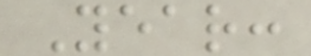Year:
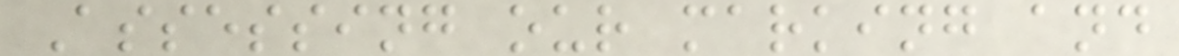Assessing our marking and
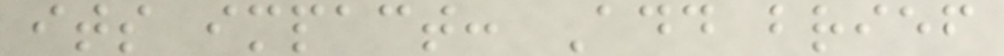its impact: Add brief
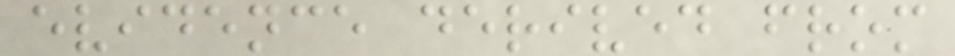evidence derived from
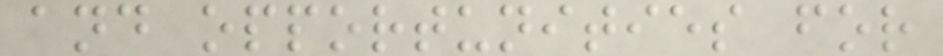and opportunities for
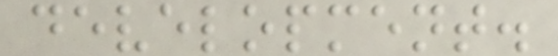development.
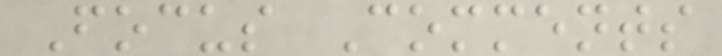Focus Comments
